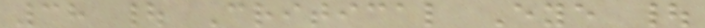38 | Critical Eye |
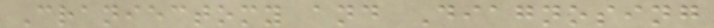Craniectomy and Diagnosing
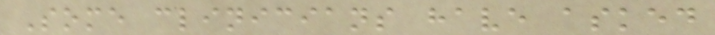Some clinicians have asked
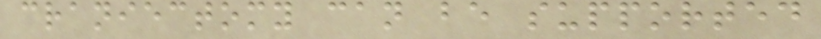craniectomy can be supported
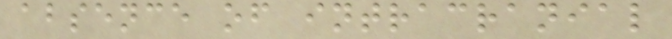absence of intracranial
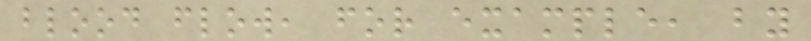blood flow, for example, by
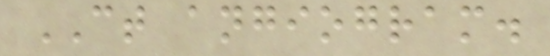CT angiogram.
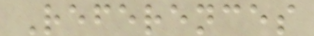References
